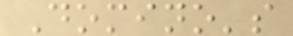Domino's
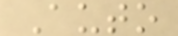Auto
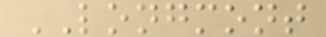LONGMONT
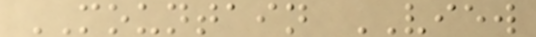MOUNTAIN VIEW
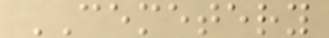CEMETERY
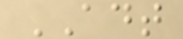ADT
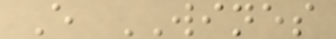E WINES
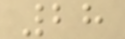28
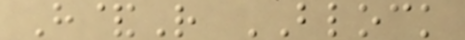H&R BLOCK
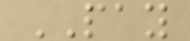PAY
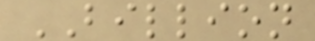BILLION
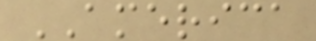AMERICA
